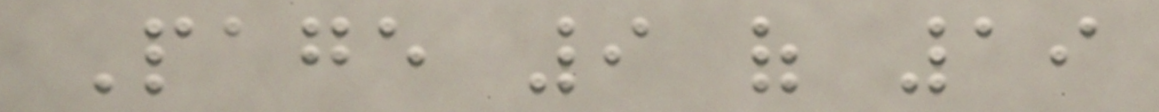Page 9 of 19
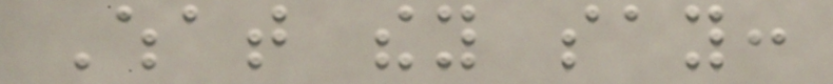What they say:
